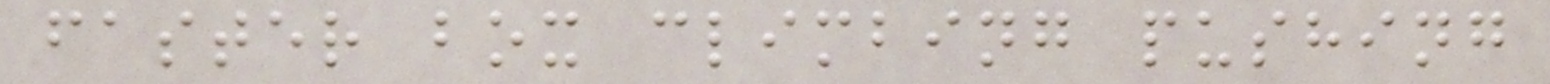faster box climbing pushing
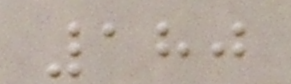180
